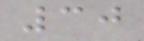30
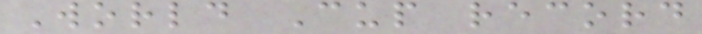World Cup record
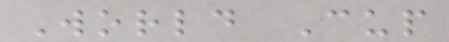World Cup
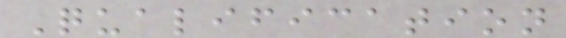Qualification
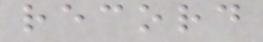record
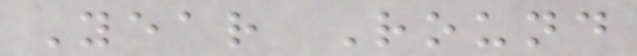Year Round
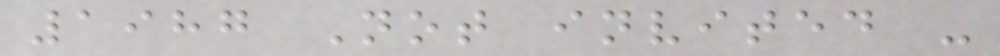1987 Not invited -
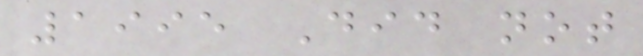1995 Did not
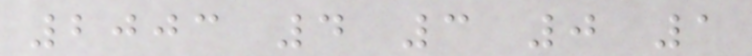2003 4 3 0 1
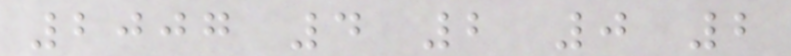2007 4 2 0 2
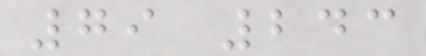79 243
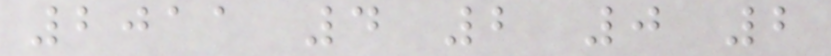2011 4 2 0 2
